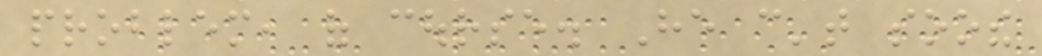problem, of course. He can't soothe
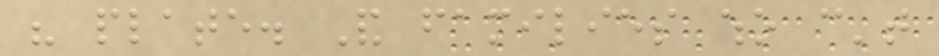his plate. And families who can't
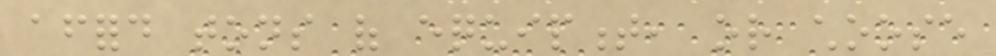afford tons of equipment, or choose
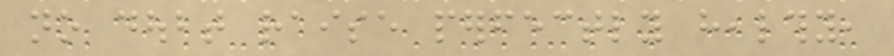no doubt raise perfectly healthy,
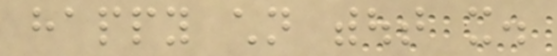happy children without it.
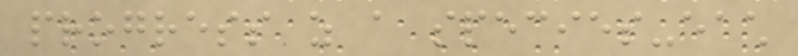progress as a species-each
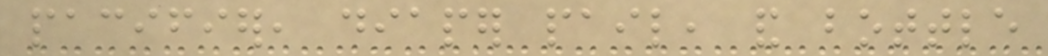pacifier, diaper pail, and bottle
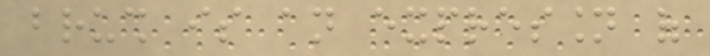brush is an expression of
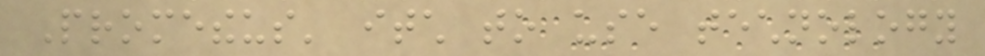Prometheus' itch to use technology
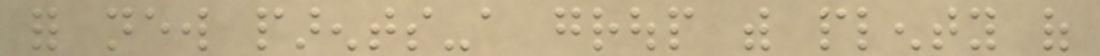for new parents-a group with plenty of
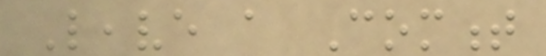Leave a Comment
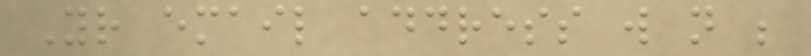Your email address will not be
